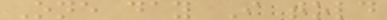One day I told
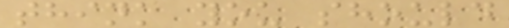think you should
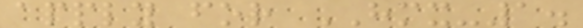apply for HMX-1.
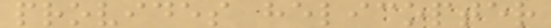provides helicopter
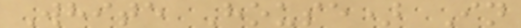White House) In
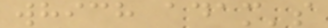which adam's
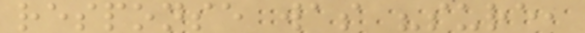response was "sure,
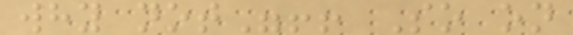why not"!! So on
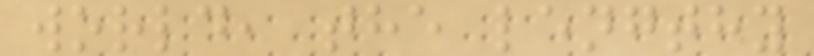world, the lengthy
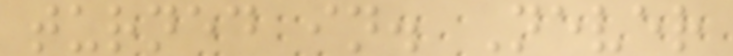turned in. Never
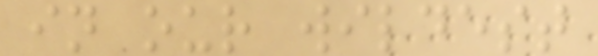in our wildest
